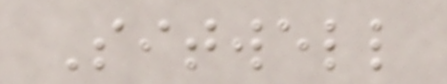Sitwell
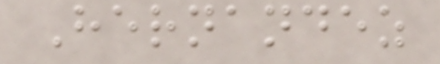Hernandez
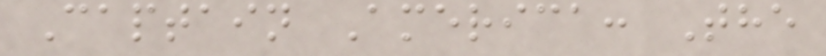Captain America: The
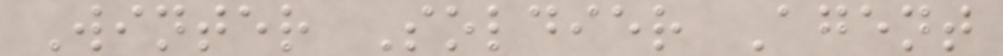Winter Soldier Agent
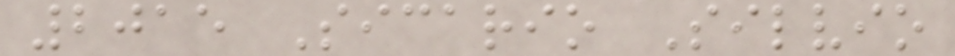2015 Sicario Silvio
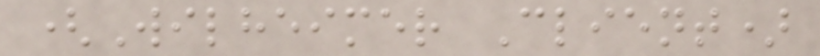(Wilheimer Client)
